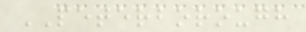PETERBOROUGH
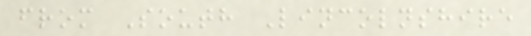from South Lincolnshire
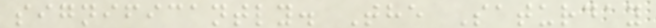significantly. The Saturday
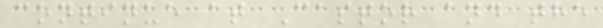continue at Castor and the
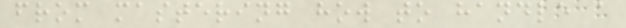from mastering how to handle a
